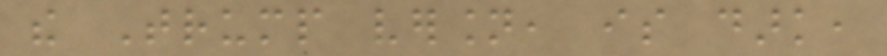the Trump version, is dark,
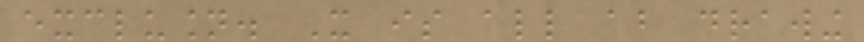exclusion. It is all about drawing
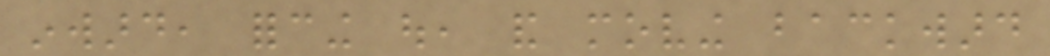inward, forcing out, and moving backward
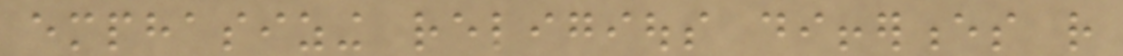emphasizing religious differences rather
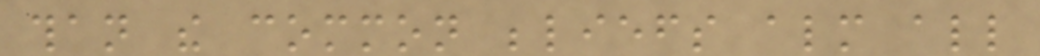than the common beliefs almost all
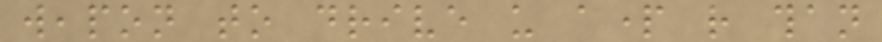weapon to drive us apart rather than
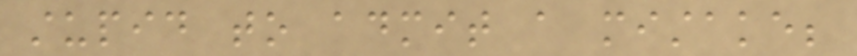stupid to admit a mistake;
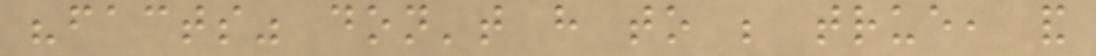"facts" don't have to be true, and
